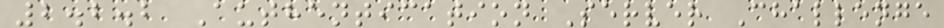2.2.2 Authentication Server Challenge
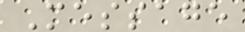Message
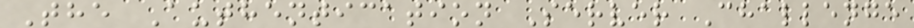The Authentication Server Challenge
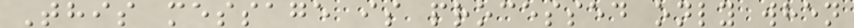This message is processed only when
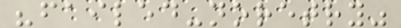"failed-noretry"
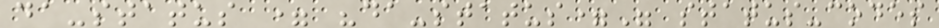da-status = "da-status=" status-codes
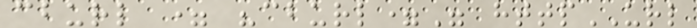cburl = "cburl=" httpURL
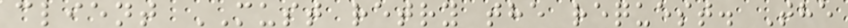client MUST retry the request. The
